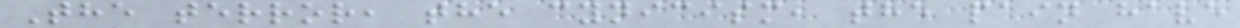The terror, the cynicism, the pain have
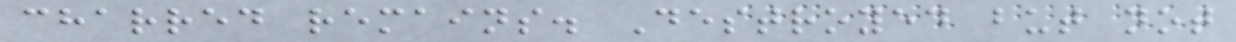charred remains. Destroyed but not
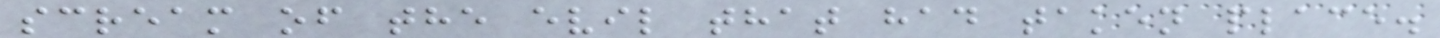scream of the evil that had taken place.
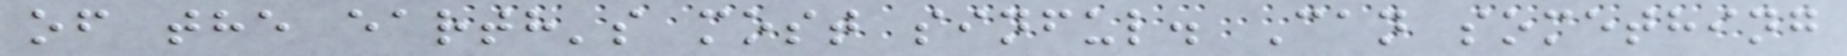of the earth's most sinful. Can something
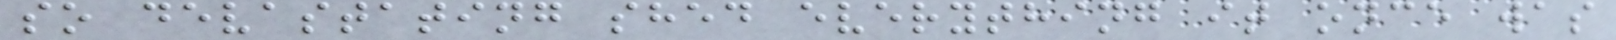so devastating shed everything it once was
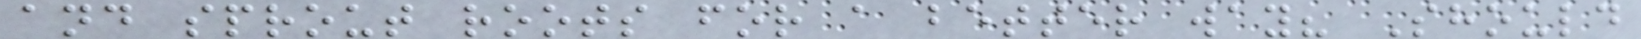and sprout roots for a better way? Should
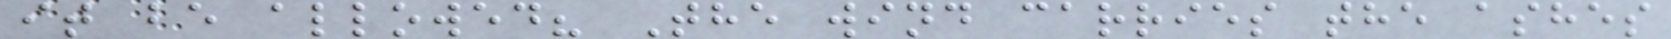it be allowed? The wind carries the ashes
